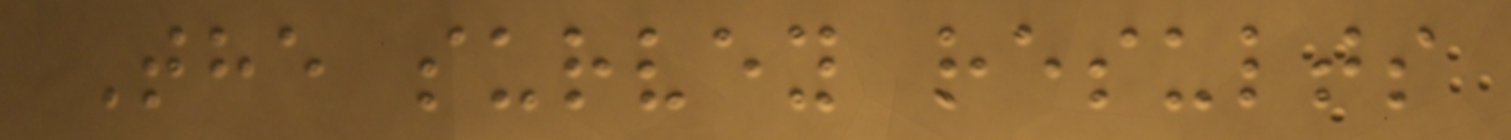The survey results
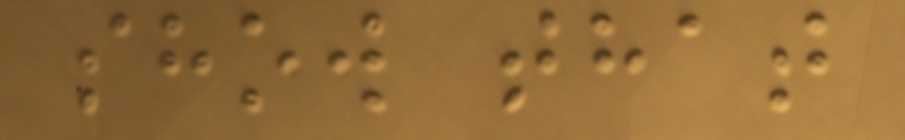show that
